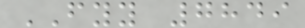FYY 7849
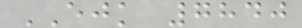EJK 7840
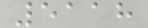5118
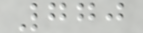770
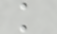k
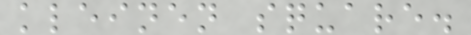kleinen square.
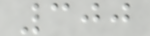300
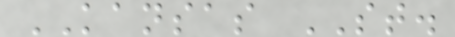KANSAS ST.
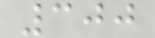300
